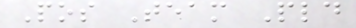Pos Team Pld
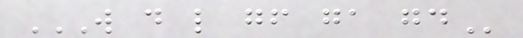W D L GF GA GD
